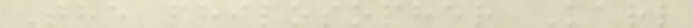The philosopher Karl
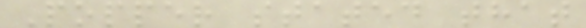Popper stated that
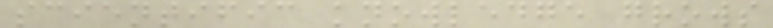scientific knowledge grows
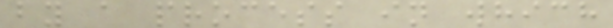by a process in which
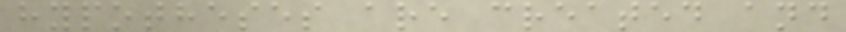hypotheses are created and
